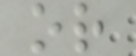or
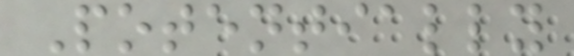Potentially
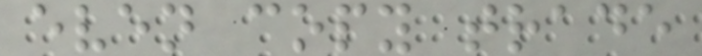even copy trade
